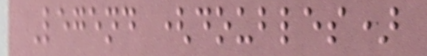Legend (doubles)
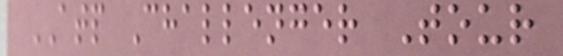ATP Challenger Tour
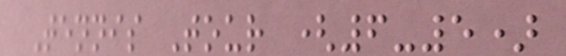Tennis Tour (6-5)
